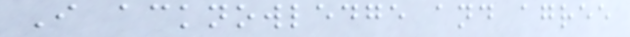I acknowledge and agree
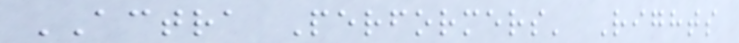ACTRA Performers' Rights
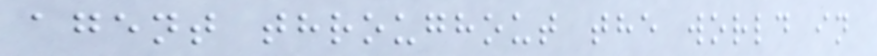agent throughout the world in
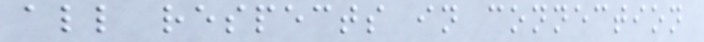all respects in connection
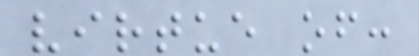virtue of:
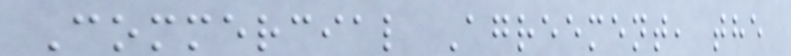Commercial Agreement, the
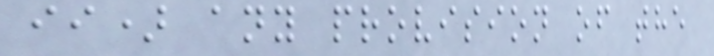ii) any provision of the
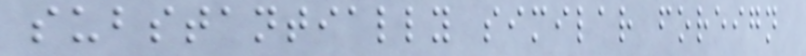substantially similar foreign
